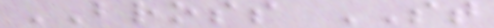BROSS ST
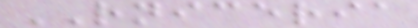RNICERIA
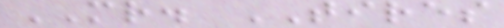MR. TIRES
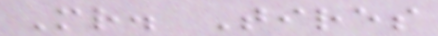Mr. Tires
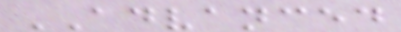ADVANCED
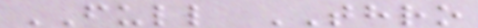FULL THRO
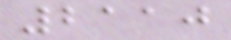2110
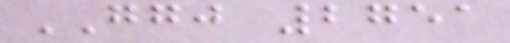GGJ 2751
